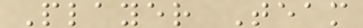Player Team
